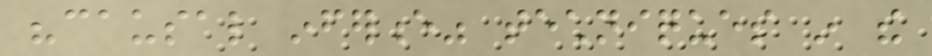"causal inference" techniques in the
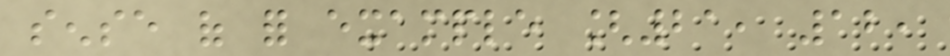sense of for example [21, 12,
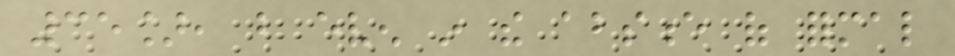35], but even in the absence of formal
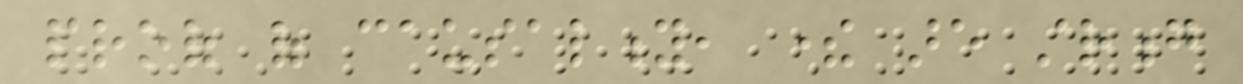proof of causality, there are strong
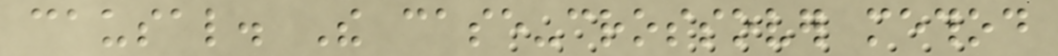causal. The case-crossover method
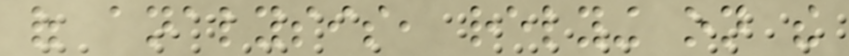of analysis, relying on the
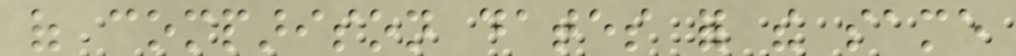of comparison dates for the same
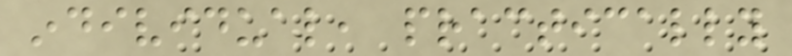individual, practically
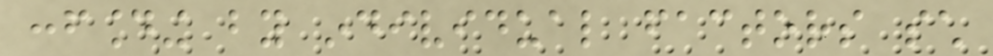confounding by individual factors such
